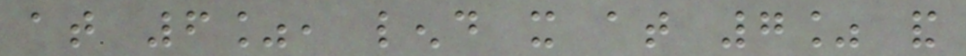at 6%, lend it at 7% and
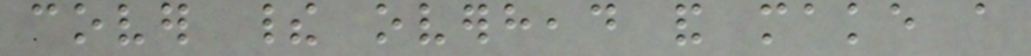cover their overhead and make a
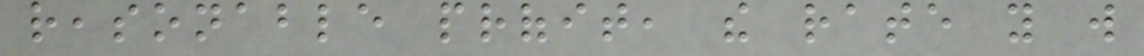reasonable profit, the rate you will
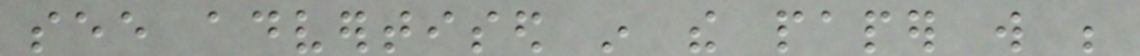see advertised in the paper will be
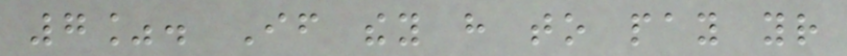7%. If they have to pay your
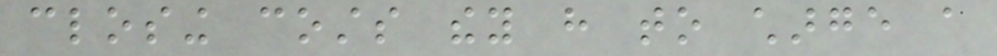closing costs they have to charge a
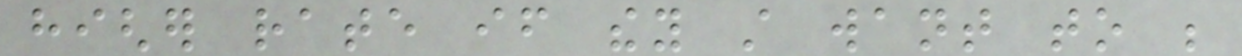higher rate if they still want to be
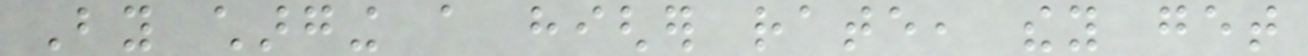By charging a higher rate, they get
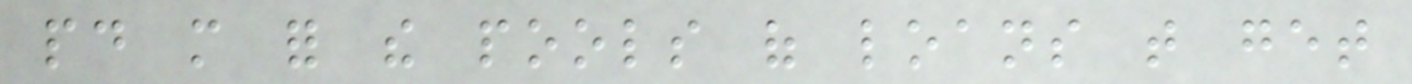paid more for the pools of loans that get
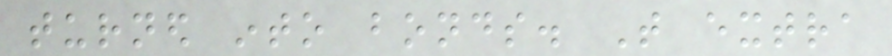turned into bonds. That extra
